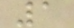1
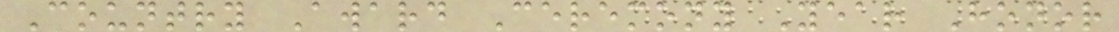Country Award Ceremony Year Honor
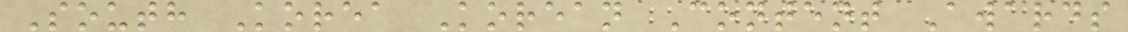South Korea Korean Content Awards
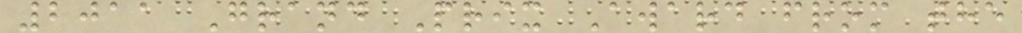2011 Grand Prix Award from the
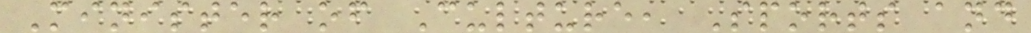Minister of Culture, Sports and
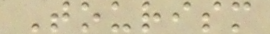Tourism
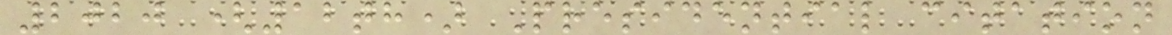2020 (12th) Presidential citation
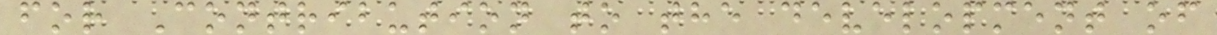for Contribution to the development of
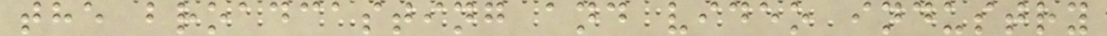the broadcasting and video industry
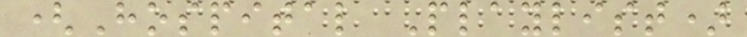(Hospital Playlist)
